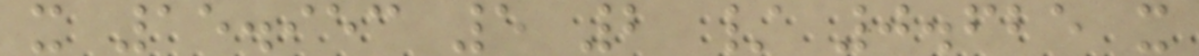x 15.953 5 2 / 0.625 x
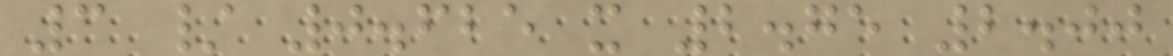3 / 0.625 x 2.75 2.00
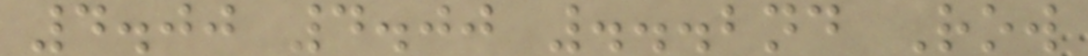4.00 4.00 ...2nd Row
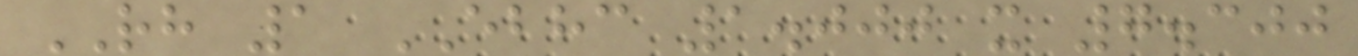RH 1 EBHC 1.000 x 7.300
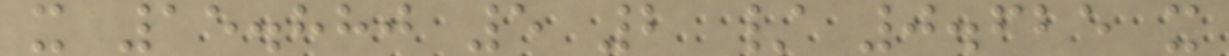x 15.880 5 2 / 0.625 x
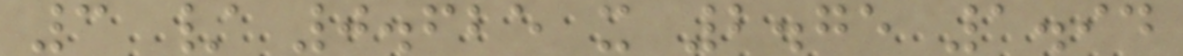3 / 0.625 x 2.75 1.94
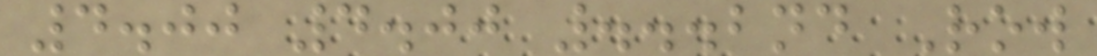4.00 4.00 ...2nd Row
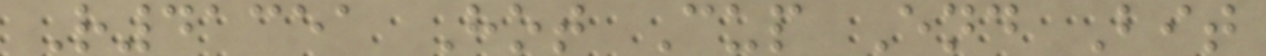R41351 Hot Cup End Bit
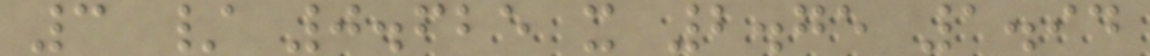3 / 0.625 x 2.75 1.94
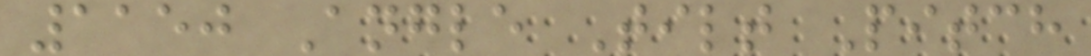1150 Angle Tilt Pitch
